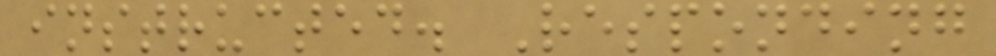instructed. Responding
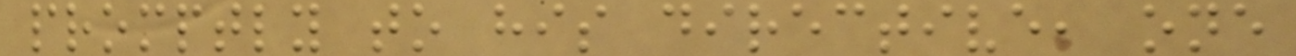promptly to his directive, one
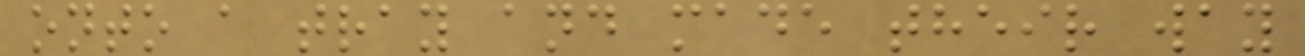onto a tray and made their way
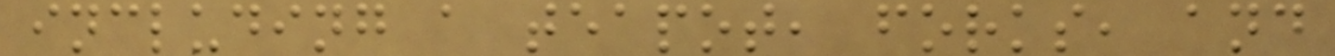including a teapot, forks, and
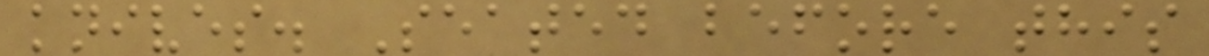knives. Seated before this
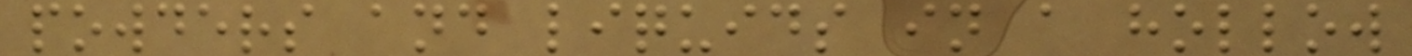powders and liquids in a hollow
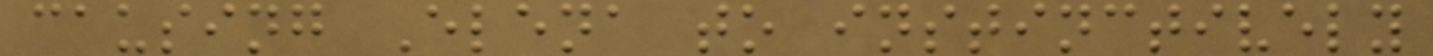causing Elena to instinctively
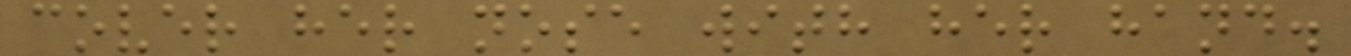cover her nose with her hand.
